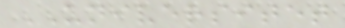UNIVERSITET
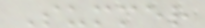Summer
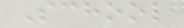School
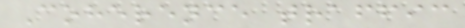Coherence traffic
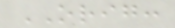ORIG:
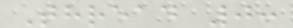Thread 0:
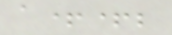a++;
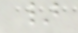}
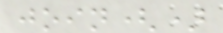join()
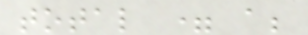total = a;
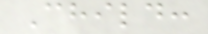Child:
